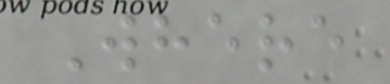Where
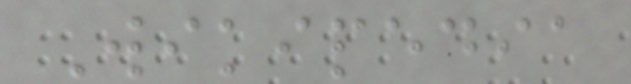Wikipedia
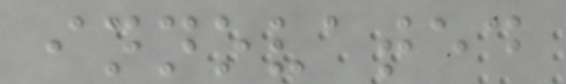innovated
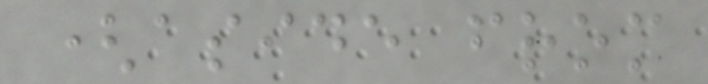(aside from
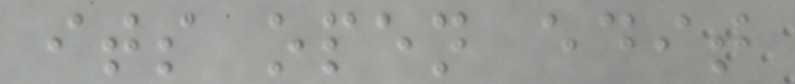its open edit
